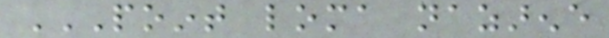POINT LOMA NAZARENE
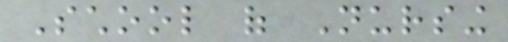School of Nursing
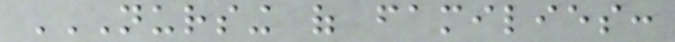NURSING OF FAMILIES:
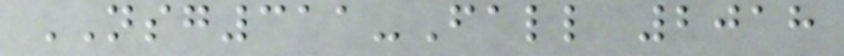NSG311-Fall 2018
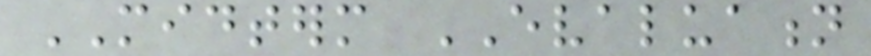MIDTERM EVALUATION
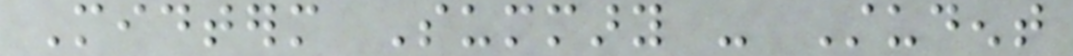Midterm Summary - Student
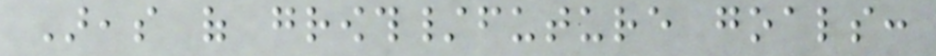Areas of growth/future goals:
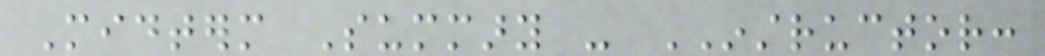Midterm Summary - INSTRUCTOR:
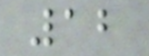12
